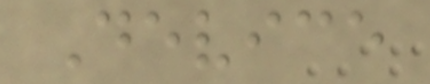Device
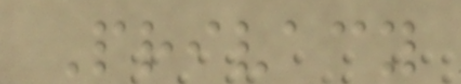Privacy
